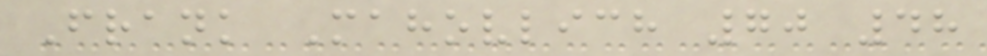Frank Mahovlich 70 48
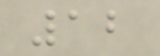12
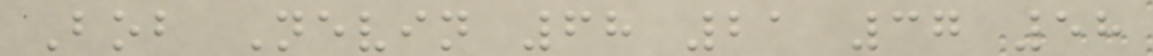Bob Nevin 68 21 37 58
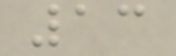13
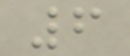6
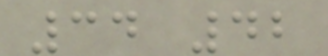34 42
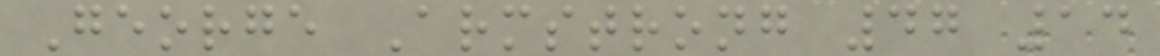George Armstrong 47 14
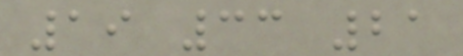19 33 21
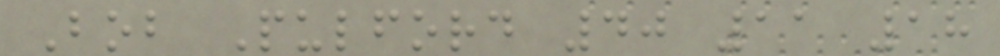Bob Pulford 40 11 18
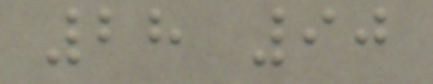28 90
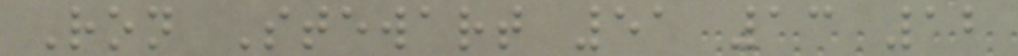Ron Stewart 51 13 12
